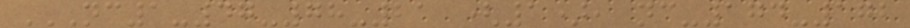NC1-47-78-21 (1), NC-174-172
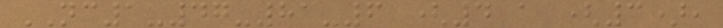NC1-47-81-6 (4 a (3),
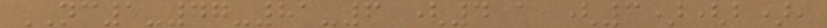NC1-47-81-6 (4 a (3)(b),
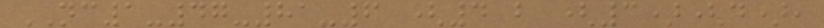NC1-47-81-6 (4 b (3)(d),
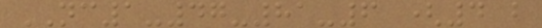NC1-47-81-6 (4 b
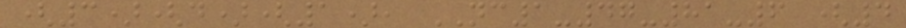(3)(d)(1), NC1-47-81-6 (4
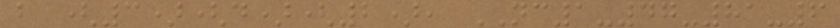b (3)(d)(2), NC1-47-81-6
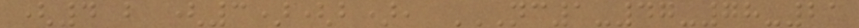(4 b (3)(b), NC1-47-78-21
